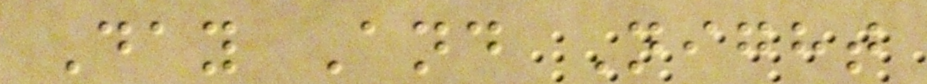Day And Night
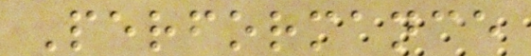Performance
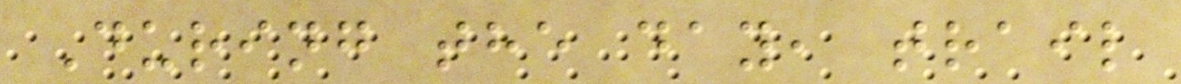During the day, trail
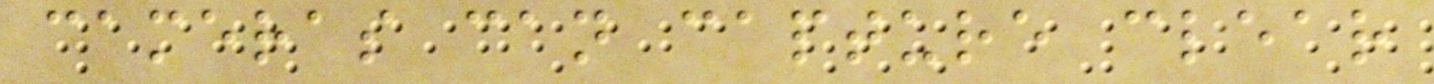cameras can capture clear
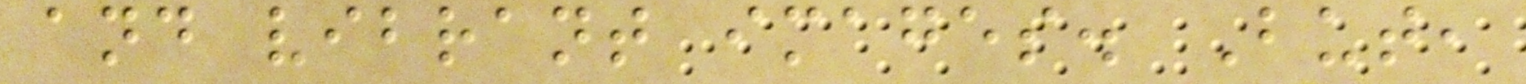and vibrant images. But,
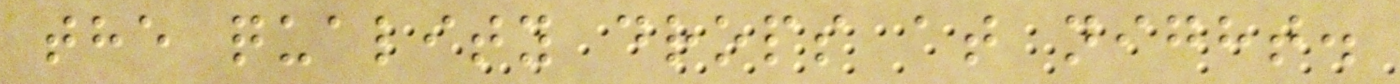the quality drops at night.
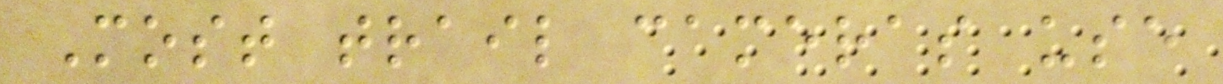Most trail cameras use
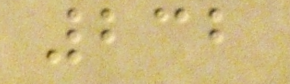232
